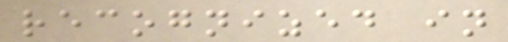recognized in
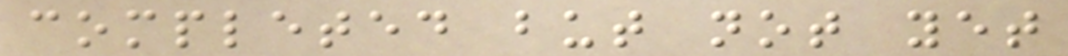completed but not yet
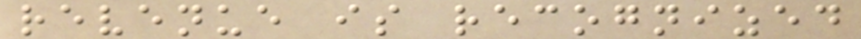revenue is recognized
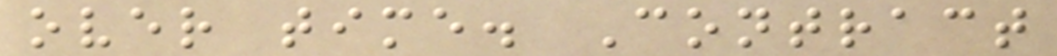over time. Contract
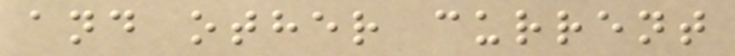and other current
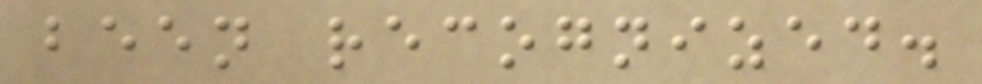been recognized.
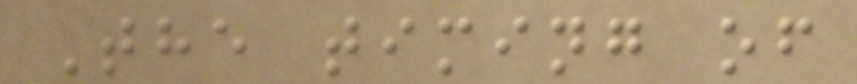The timing of
